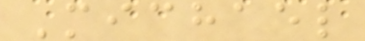Michael
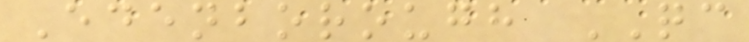Edenborough QC
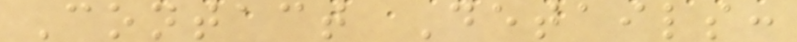Contact Details:
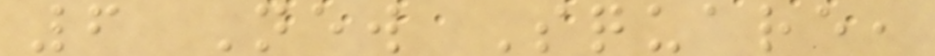6 New Square,
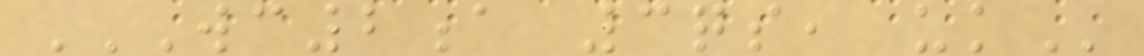WC2A 3QS, UK
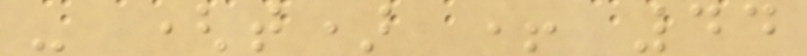- (t) + 44
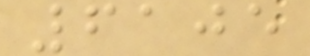6105
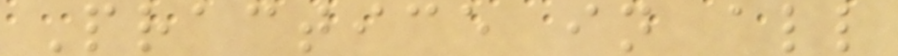Practice in all
